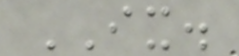IX.
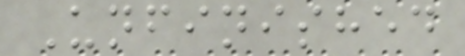Unfinished
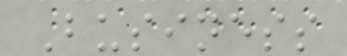Business
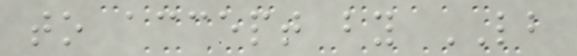to accept by LB
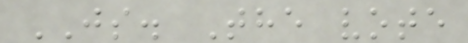JS. The vote
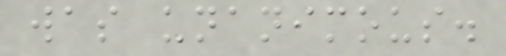was unanimous.
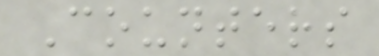Counters
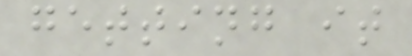getting it
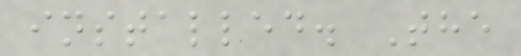installed. The
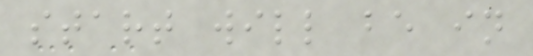start will be in
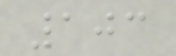103
